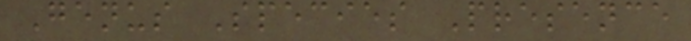Genus Species Presence
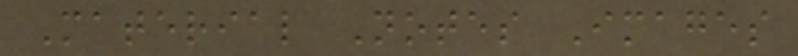Material Notes Images
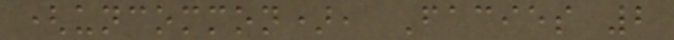(uncommon), Facies 2
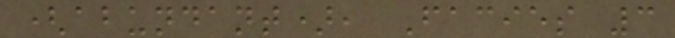(abundant), Facies 3
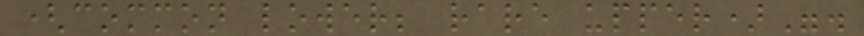(common lower; rare upper)".
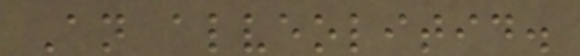An alveolitid.
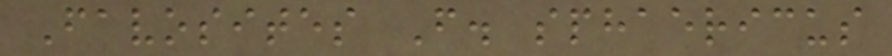Favosites F. sphaericus
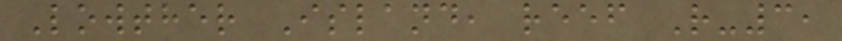Lowther Island, reef R-3,
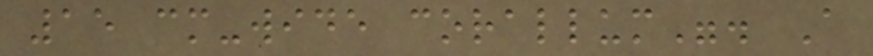15 cm-wide corallum". A
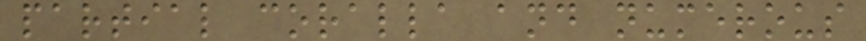partial coralla and numerous
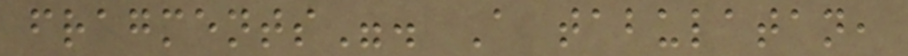fragments". A tabulatan,
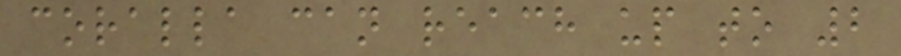coralla can reach up to 2
